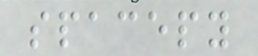spacepy
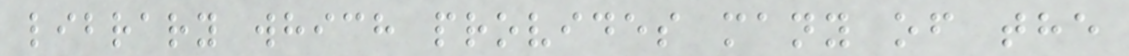library which provides many of the
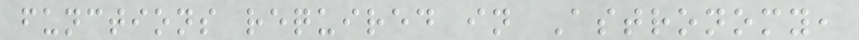functions required in Astronomy,
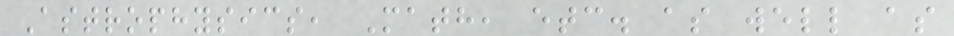Astrophysics, Math, etc. as well as
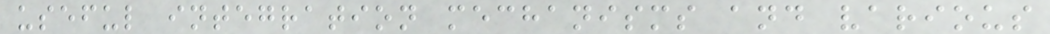useful integration mechanisms and various
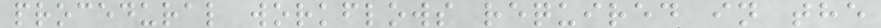procedural workflows required in the
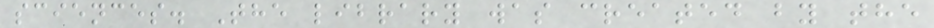sciences. The library was created by the
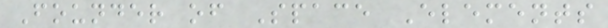Founder of Space Elements
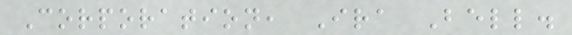Corporation, Ira Bell.
